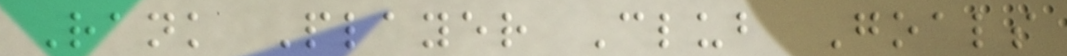Rank Player Club Goals
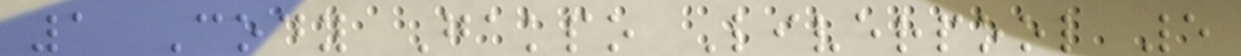1 Cody Gakpo Liverpool 5
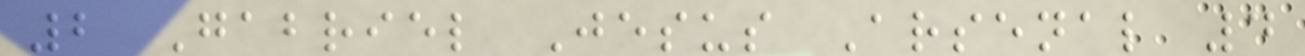2 Gabriel Jesus Arsenal 4
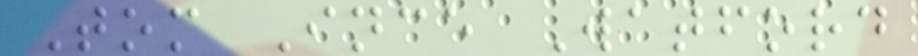Tom Ince Watford
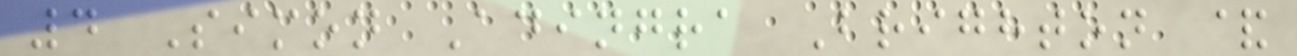4 Simon Adingra Brighton &
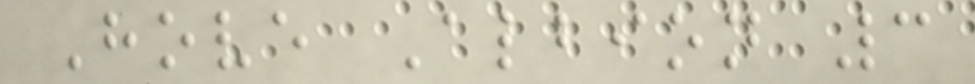Hove Albion 3
